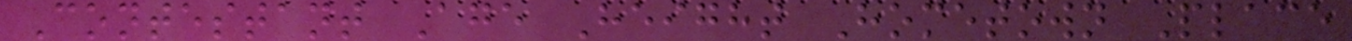Contestant Age Height Hometown Place
